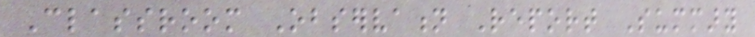Classroom Observation Report Summary
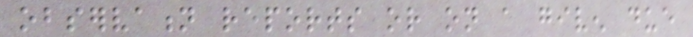observation reports or on a given due
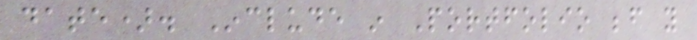date). Include in Portfolio before you
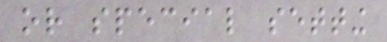or special setting
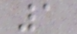1
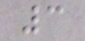3
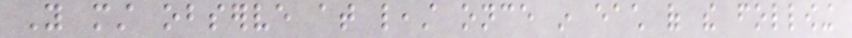You must observe at least once in each of the following
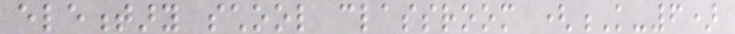elementary school classroom (K-6)
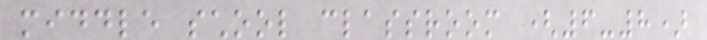middle school classroom (6-8)
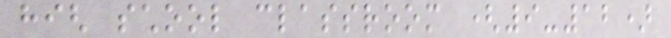high school classroom (9-12)
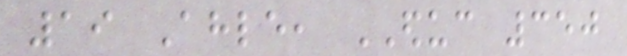19 Ahle, EDUC 350
